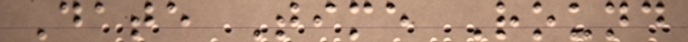Date Time Round
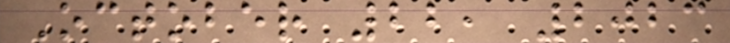October 22, 2023
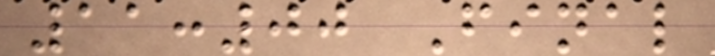11:00 Final
